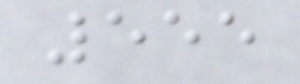555
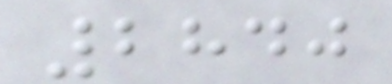2840
